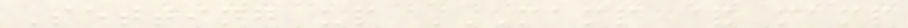Setting up MAMP & MAMP
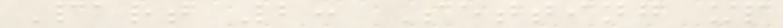Part 2: Setting up
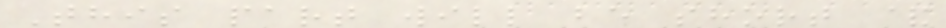This part will be short &
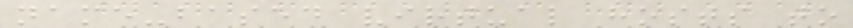name-based virtual hosts to
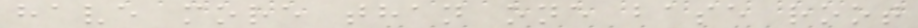have more than one base root
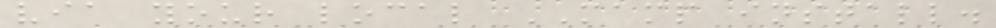via your local MAMP install.
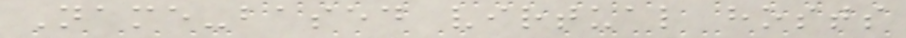Name-based virtual hosts
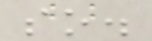so.
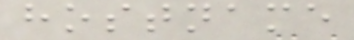hostname
